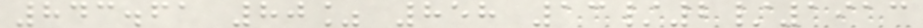843.61 80% 858 13/2/1913
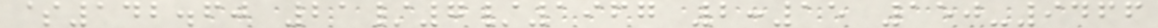$142.60 21/7/1967 2:15 150-9466
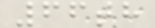66th
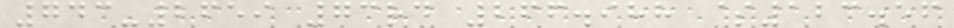743-2659 73rd 266.988 $123.56
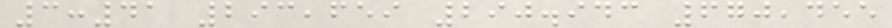3:41 293,659 290.943 670,455
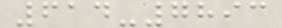614-7893
